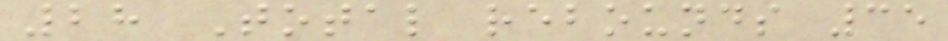28 Total rebounds 35
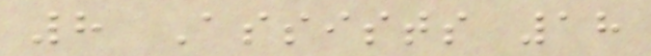8 Assists 18
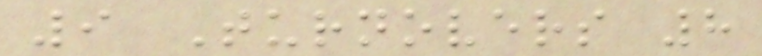9 Turnovers 8
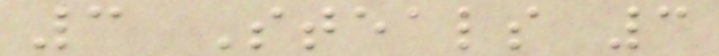3 Steals 3
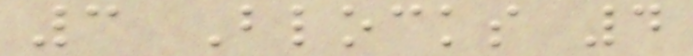3 Blocks 4
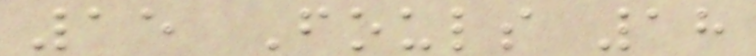15 Fouls 18
